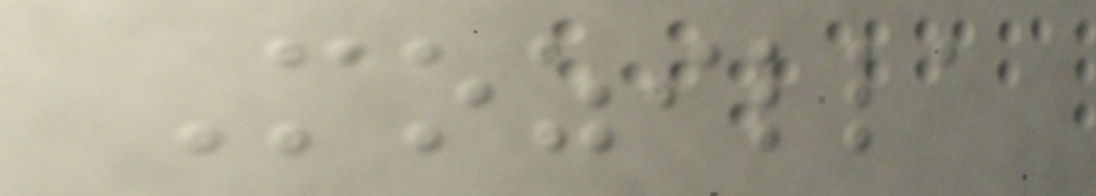Mozilla
